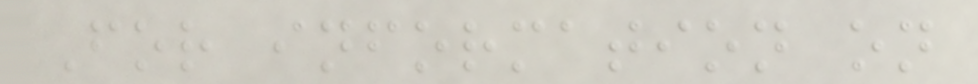For information on
